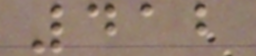412
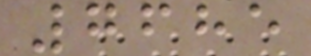7685
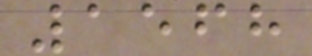1568
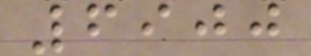6900
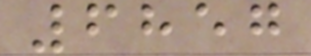6857
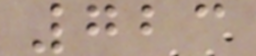723
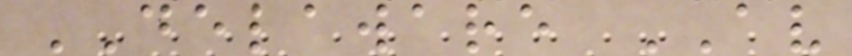DELAWARE AV
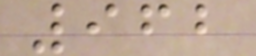962
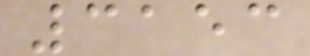3153
